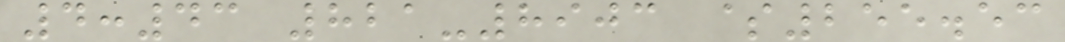4:43 821-8903 $255.53
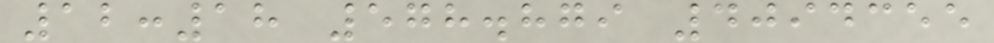12:18 578.879 4094355
